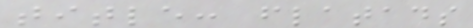title: flatads
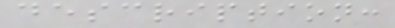description:
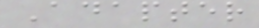Adapter
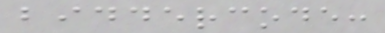biddercode:
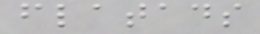flatads
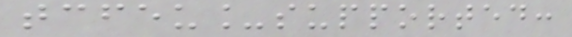tcfeu_supported:
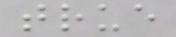true
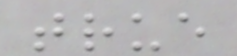true
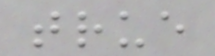true
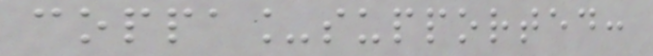coppa_supported:
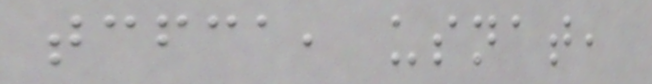tcfca, usnat,
